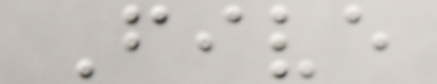Five
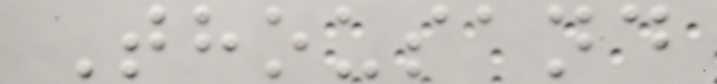Thousand
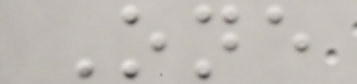One
